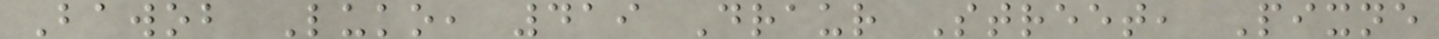Bawob Luko, 419 Draur Street, Pixne
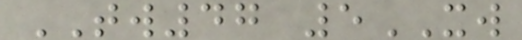TW47 5XW
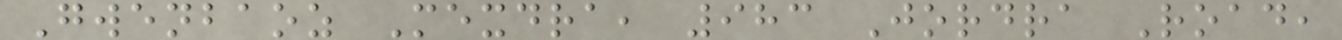Gwenbaoz Mexdra, 983 Jordra Road,
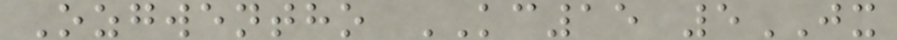Ozgwentho KC15 5JX
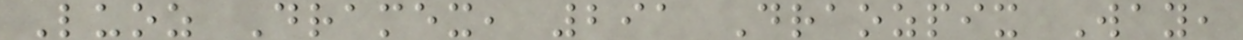Luoz Dramex, 291 Draozpix Way,
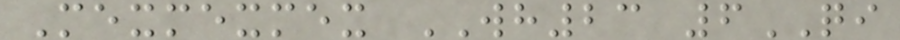Mexmexmex WH23 6QI
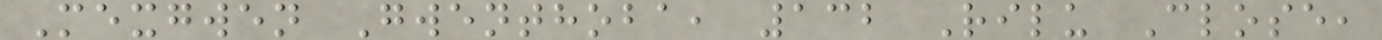Mexgwen Gwenthoba, 132 Rilu Close,
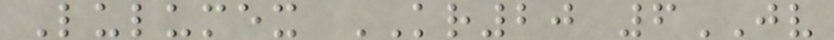Lulumex KR20 6JV
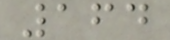164
